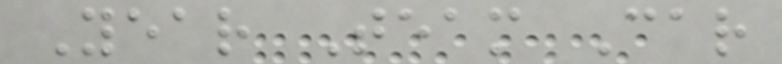Year Team Car
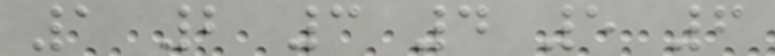1 2 3 4 5 6
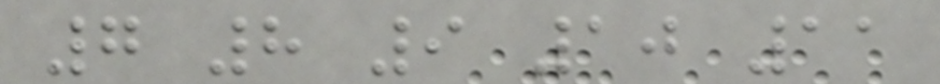7 8 9 10 11
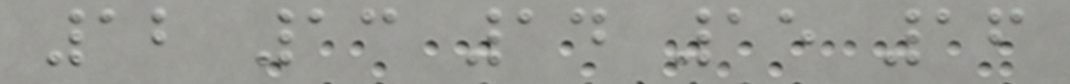12 13 14 15 16
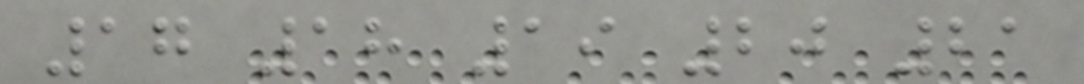17 18 19 20 21
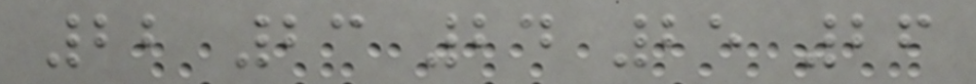22 23 24 25 26
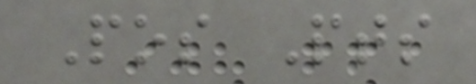Pos Pts
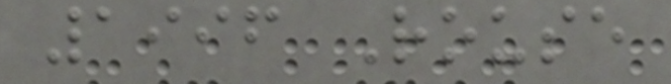1996 Rouse
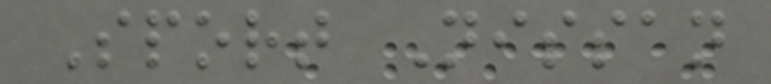Sport Nissan
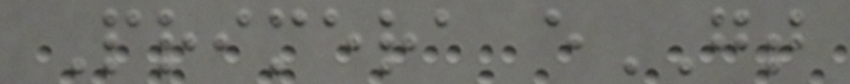Primera eGT
